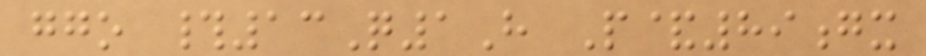ggo #13Q1H P&89gx
